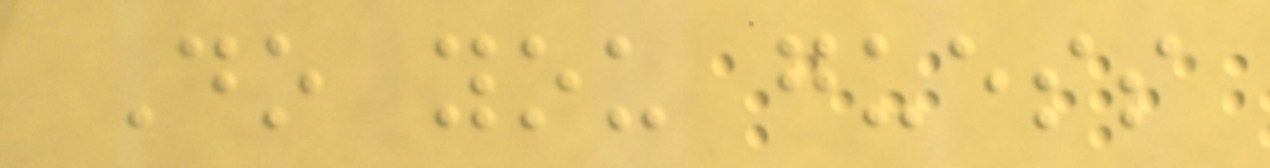Do you guess
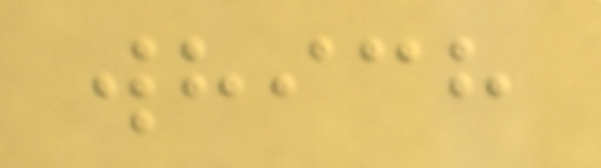which
